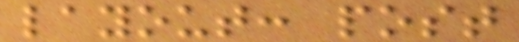layout: post
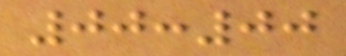00:00
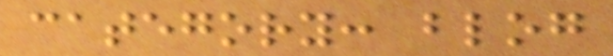category: blog
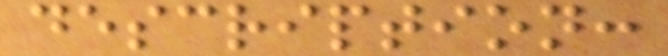description:
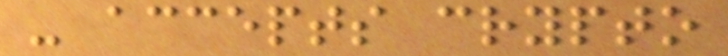- accepts crypto
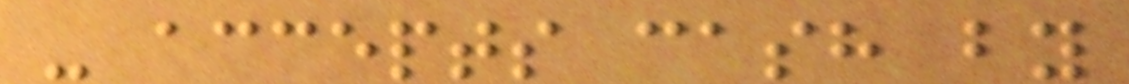- accepts cash by
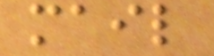mail
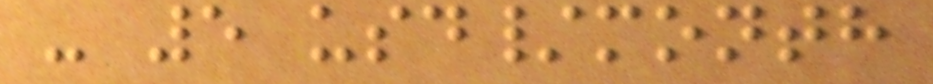- 5 usd/month
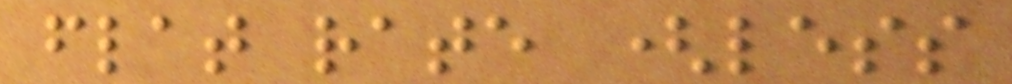flat rate (less
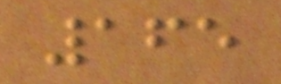165
